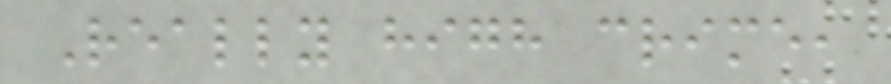Really high crime,
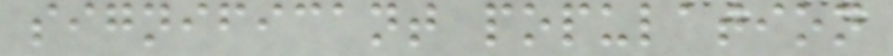significant population
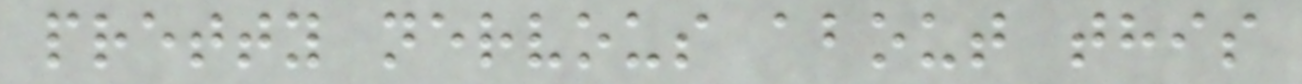pretty nervous about this
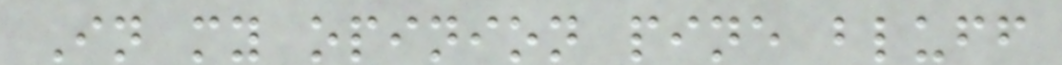In my opinion pine bluff
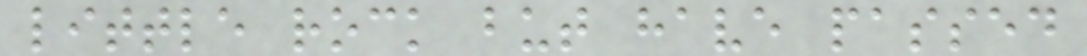little rock but have passed
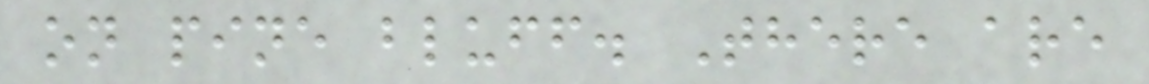on pine bluff. There are
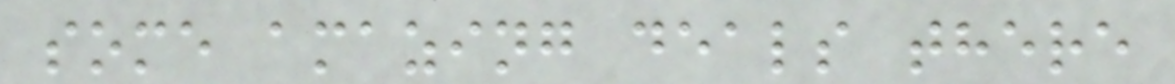some amazing deals there
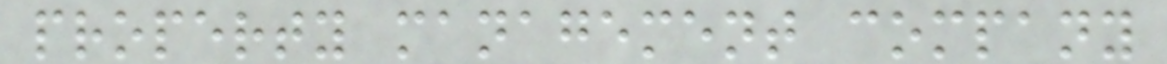property management company
